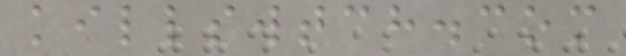killswtch.com
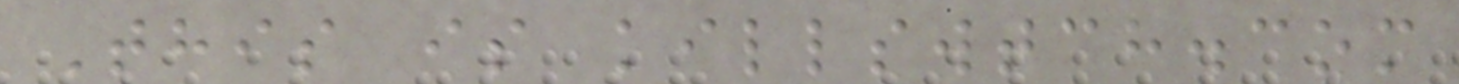This is killswtch.com
